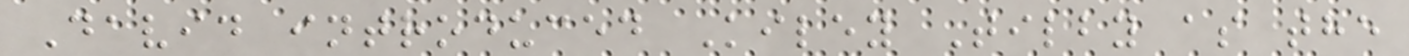David introduced Kiley Tilby as the
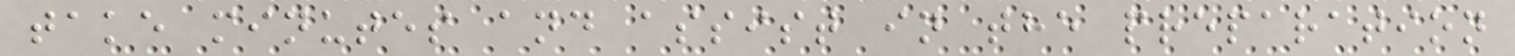take minutes and assist in the preparation
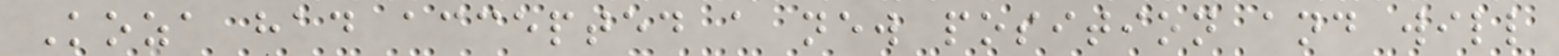Koza had accepted a new position and will
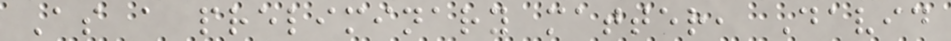As a preliminary matter, David
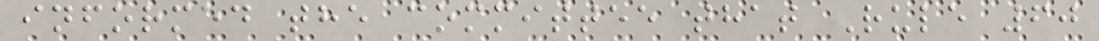informed the committee that Rule 60
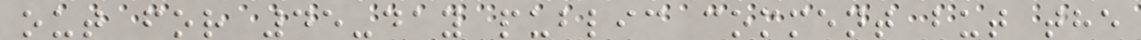out for 45-day public comment but the
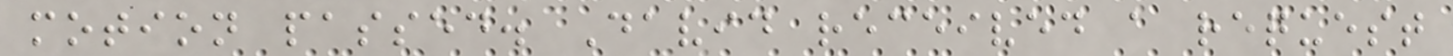motion passed. David received a request
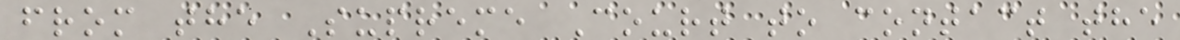from the Supreme Court to contact the
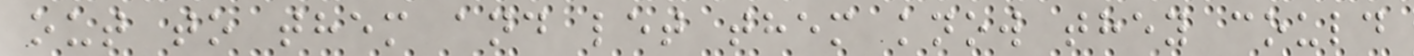out to them and let them know they could
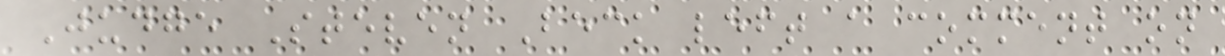Judge Steven Beck left a comment on
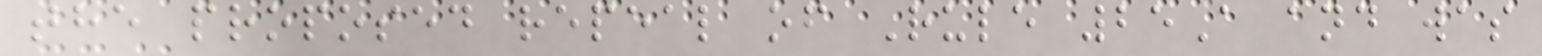the proposed repeal of Rule 25A and was
